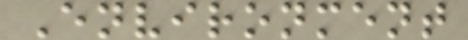Environment
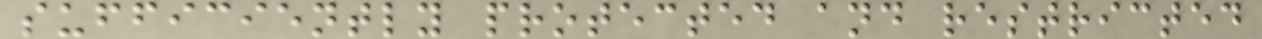sufficiently protected and restricted
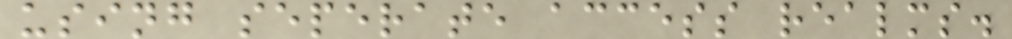using seperate access realms.
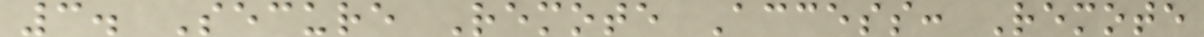3. Secure Remote Access: Remote
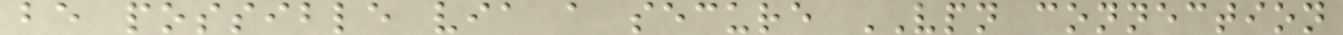be possible via a secure VPN connection
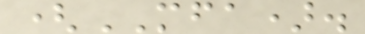(MFA).
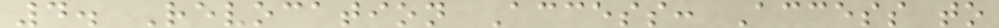4. Revocation Access: Access to
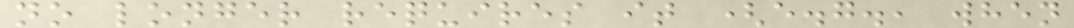no longer requires it (e.g., when
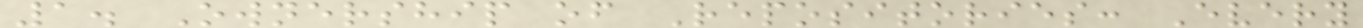1. Ownership of Repositories: Every
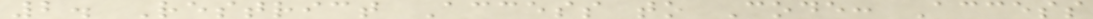2. Restrict Access to Code: Access
